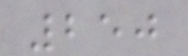250
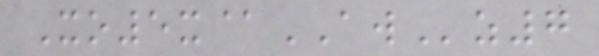Xo5x@AWz7
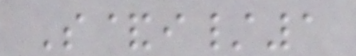S&i/1
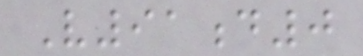V91d0
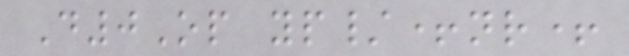D0Op yp/+nr+
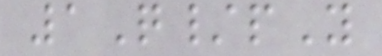1Q/pY
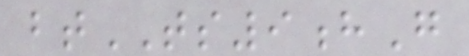btTS9hG
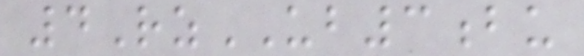4RzUB3bu
